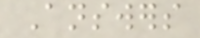Answers
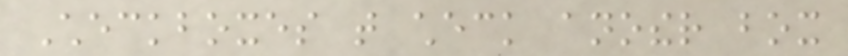Checkboxes that check another box
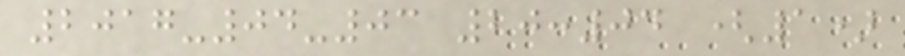2017-04-03 20:04 (1)
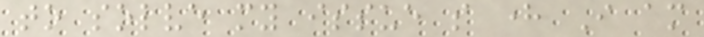to solve my issue so here I am
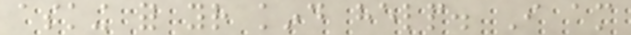asking for your kind help. I am
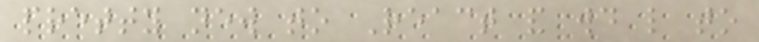pretty new to React and would like to
